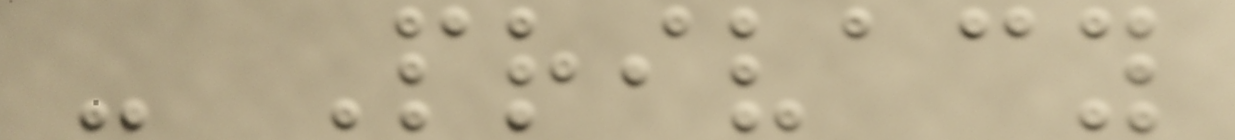- Privacy
